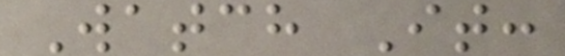Watch It:
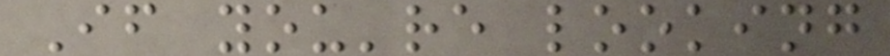If you're looking
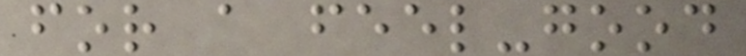for a feel-good
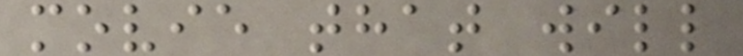movie that will
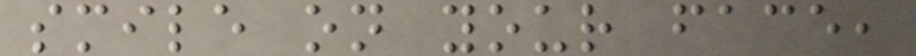smile on your face,
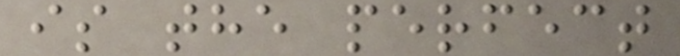is the perfect
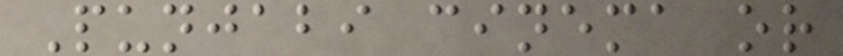Punjabi cinema or
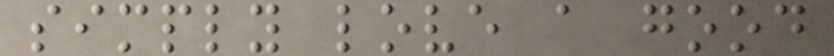simply love a good
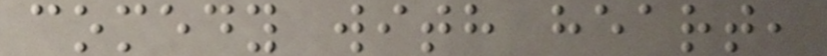comedy with heart,
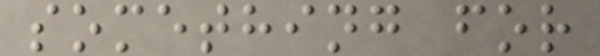something for
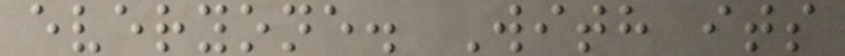everyone. With its
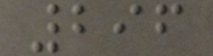296
